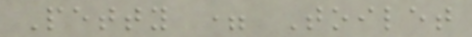Petty = Toilet
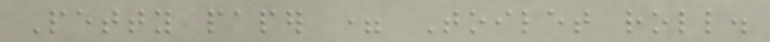Petty paper = Toilet roll.
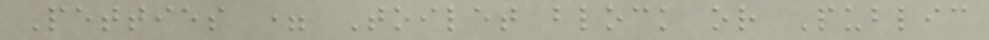Petties = Toilet block or Public
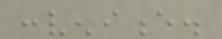convenience.
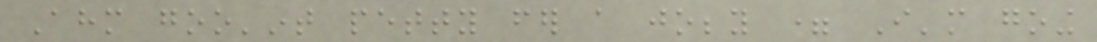Ahm goo'int petty fer a jobby = I'm going
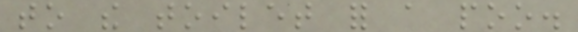to the toilet for a poo.
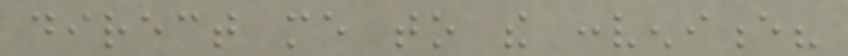direct me to the convenience?
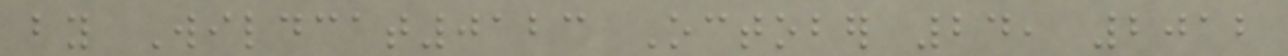by Wildcat0123 October 24, 2012
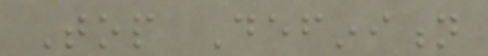Top Definition
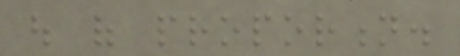out of proportion.
